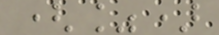(%)
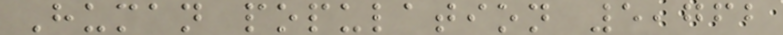Human population 5,762
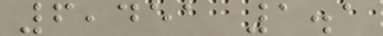6,451 1.1
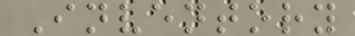Inventory
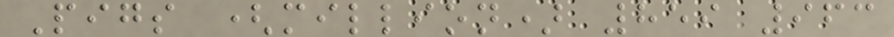Pigs (million) 859 963
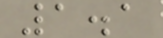1.1
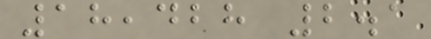18,428 2.1
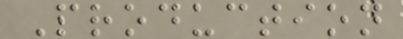Production
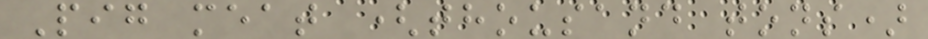Pig meat (thousand tons)
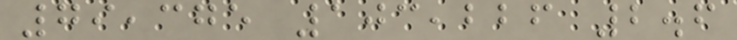79,375 103,226 2.6
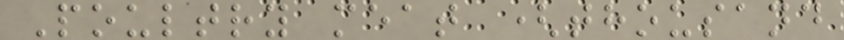Poultry meat (thousand
